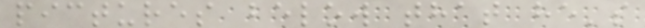pictures below that he's
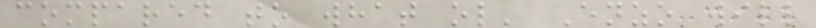compared to what ol' Enzo will
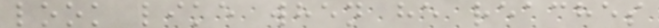look like when he reaches
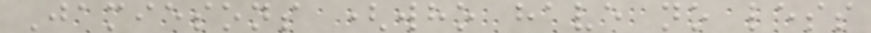Jamiesons (who have no less
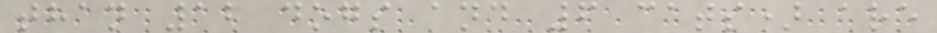than 12 dogs and 6 cats) are
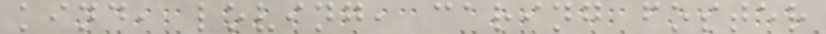kind, loving, caring foster
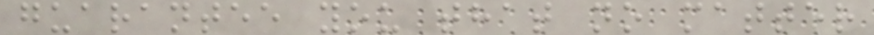guarantee you that no matter
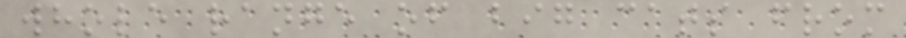whole range of big cats from
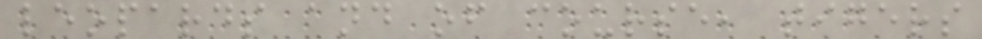leopards and of course, tigers
